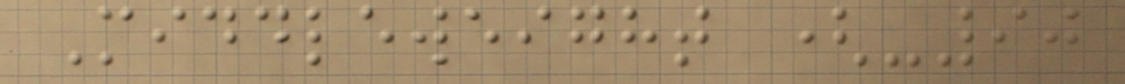Middleweight (-90
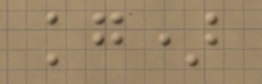kg)
